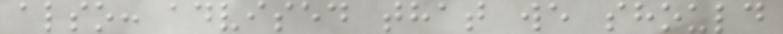also: advised that we should
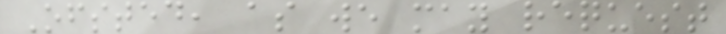Ofsted, as we may request
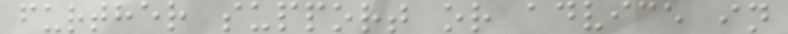further support or advice in
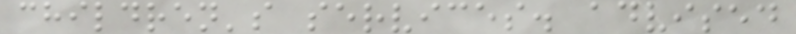children's services. advised
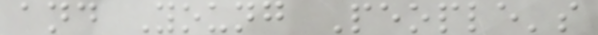and Young People's
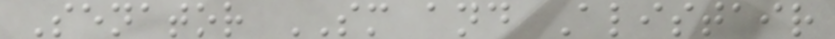Senator SM and Alistair
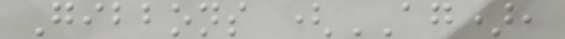Gibbons (AG),
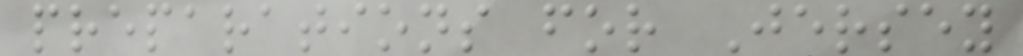preparations for Jersey
